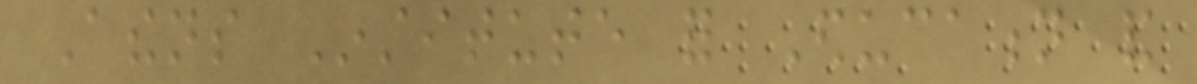Athens Institute for Education and
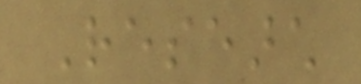Research
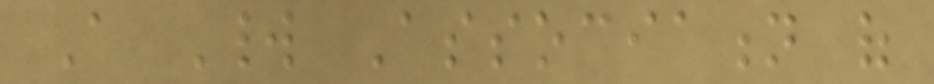A World Association of
